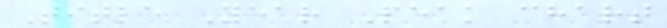Title Year Peak chart
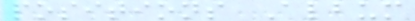positions Album
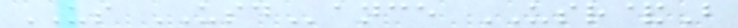US USDance USR&B
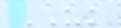UK
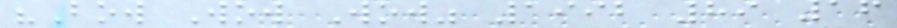"Bow Wow Wow" 1992 89 16
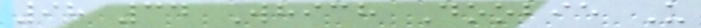98 34 Which Doobie U
